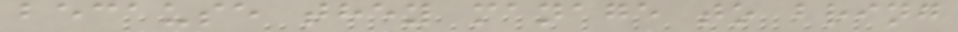because they manage to bring
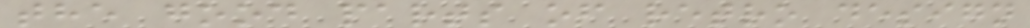the good parts of retro design
